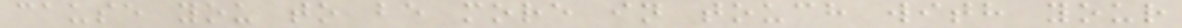cause you to be more in touch with your
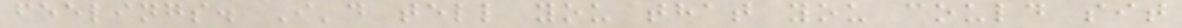feelings. I'd tell you that you could sit
